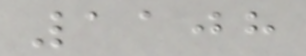1108
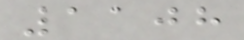1108
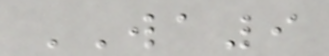WA9
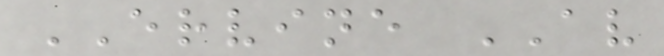ERVINE AV
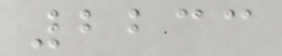2233
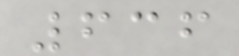636
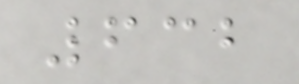632
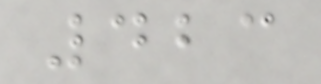423
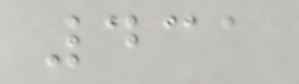431
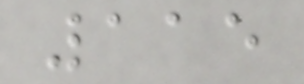115
